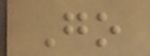Go
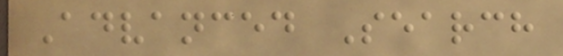Advanced Search
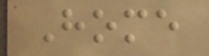Home
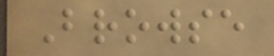Browse
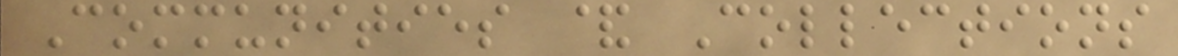Communities & Collections
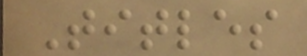Titles
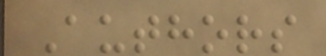Authors
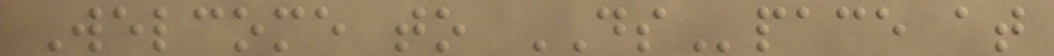Welcome to DSpace at
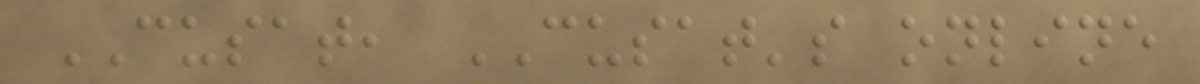CUSAT, CUSAT's online
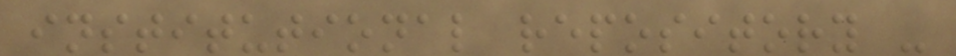institutional repository -
